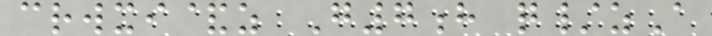crwxi&z G7h q/zA
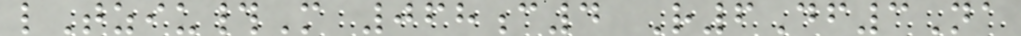lTziu#M 068c4 R6Df3Na
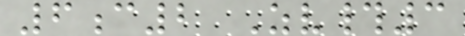6c2 Zv#3
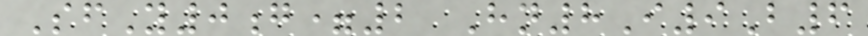SfY0g=2 Hn8I9B6
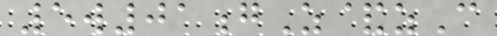5w01gZ&zC
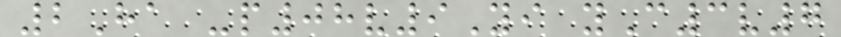2Ha -p08v9Yi yC3v7
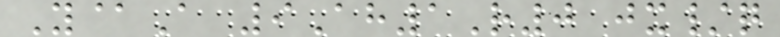Y@A 9Ah1R0 jx/q
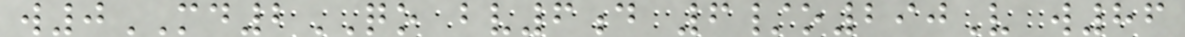w0MD2QO bv6d 6/o290V w86
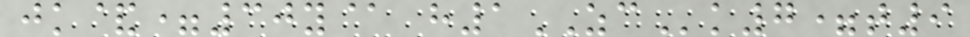jk&=30y@ h1ZCk7=t9
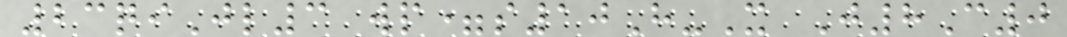23qiJl3 wp=s10H-X J8C0
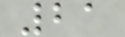21
